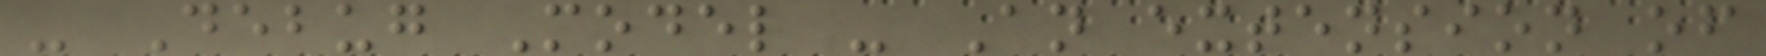- Debug Model - An extension of
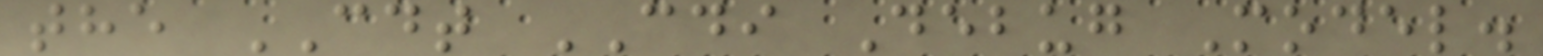the CDT CDI Debug Model.
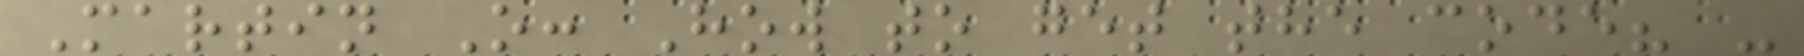Martin O: How to get the code? -
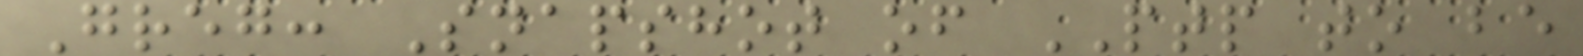Greg: Snapshot of PTP to be
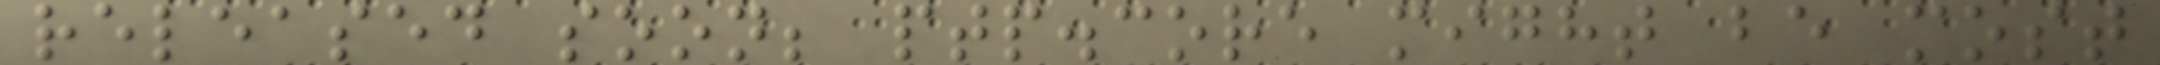released soon; ptp.core might be most
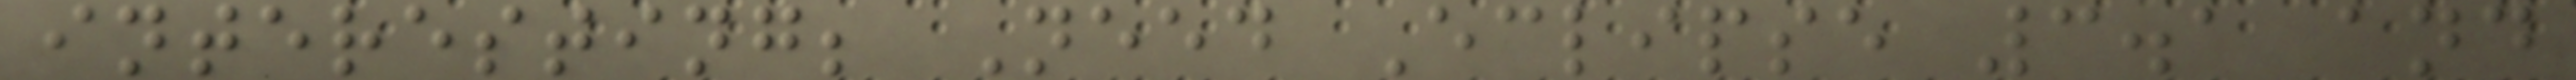interesting; Need Eclipse 3.1 and
